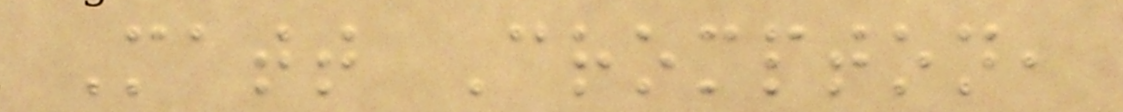Matt Crompton,
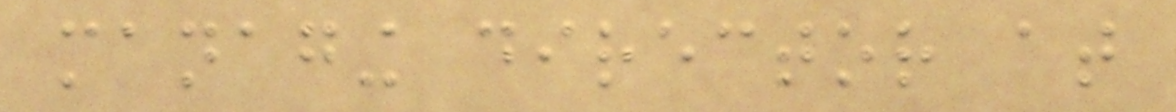managing director at
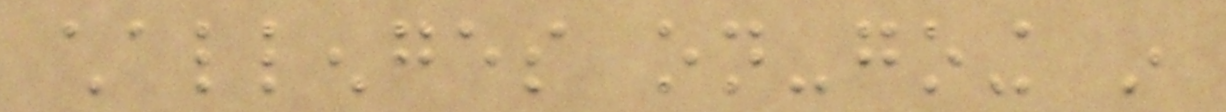challenges on-going in
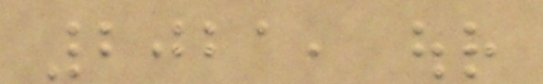2021, our
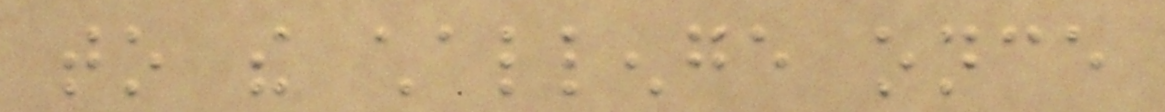to the challenge once
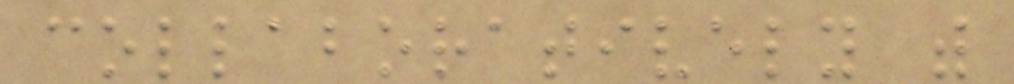collaboratively with
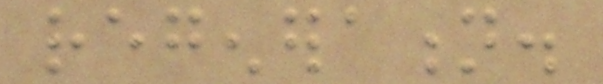regeneration.
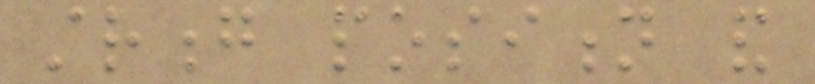strong position and
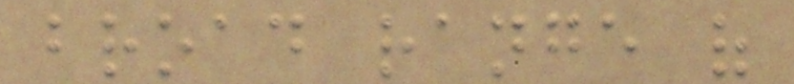broad range of
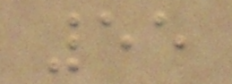55
